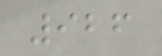926
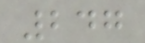247
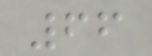66
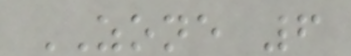ZONE 6
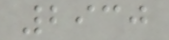2930
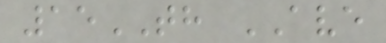15TH AVE
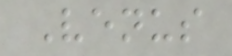Venus
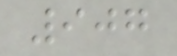907
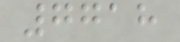7718
